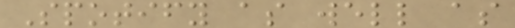Spotify as well as
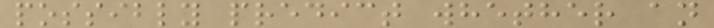possibly predict whether an
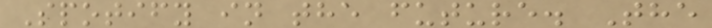Spotify in the future. The
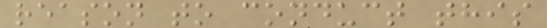reason to conduct this
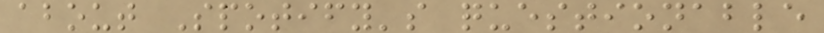about Spotify's questionable
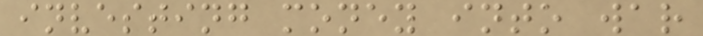investing money into war
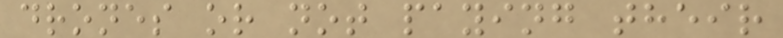drones or not paying their
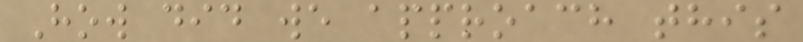How did we approach this
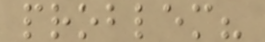problem?
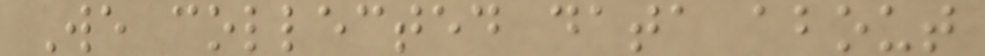We collected data about
